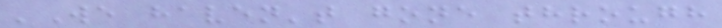'We haven't gone through
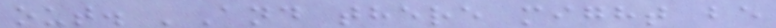out. 'And there might be
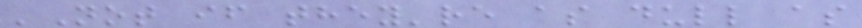'Not if they're as dull as
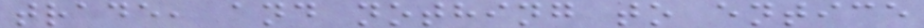trade, and nothing to entice
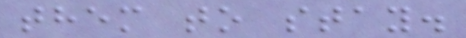them to stay.
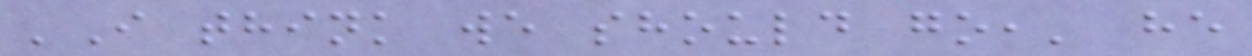'I think we should go,' he
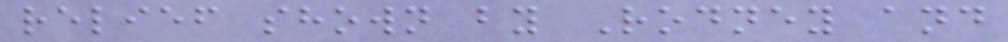relief shown by Rodney and
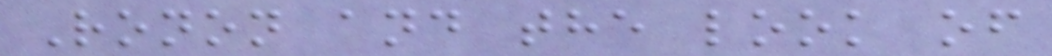Ronon and the look of
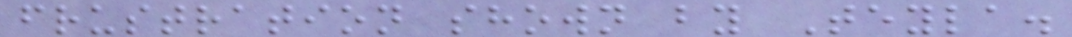frustration shown by Teyla.
